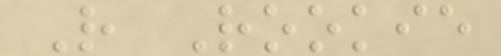R Rookie
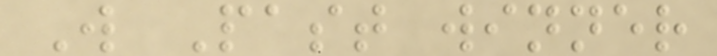W Past winner
